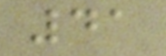41
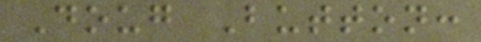Doug Button:
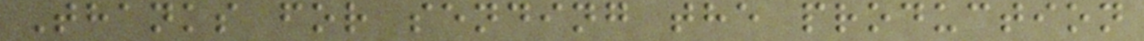Thanks for sending the production
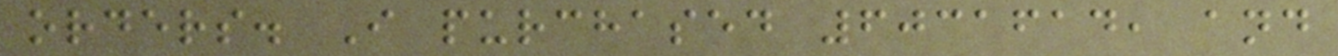orders. I purchased 6031614, and
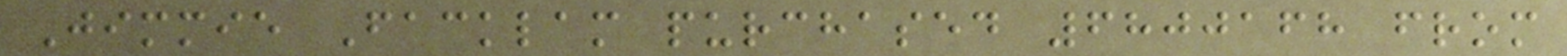Jimmie Facklam purchased 6800168 from
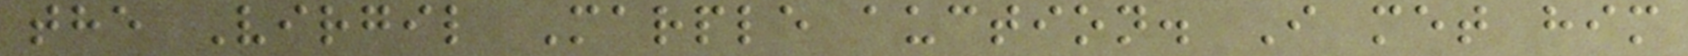the Virgil Marple auction. I met him
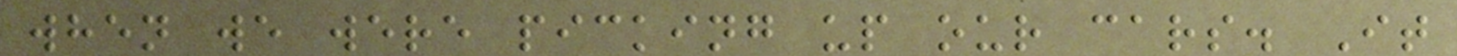when we were picking up our cars. It
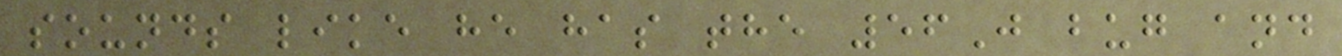sounds like he has the 56J bug and
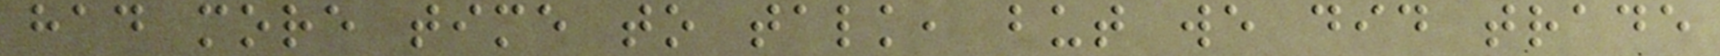had more time to talk, but we did trade
